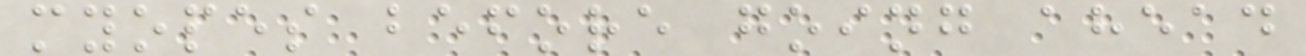myopes before going ahead
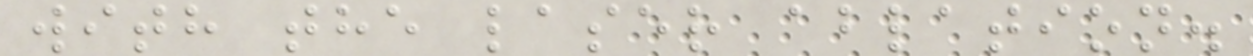with the laser ablation.
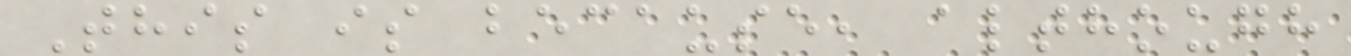This is because, although
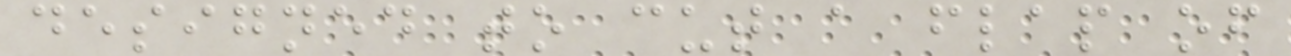designed to cut a flap of
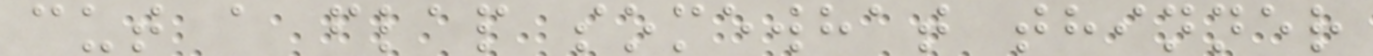cut a flap somewhat thinner
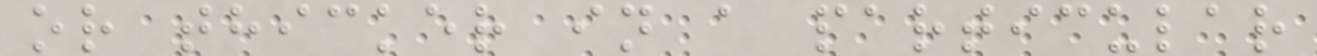or thicker in a particular
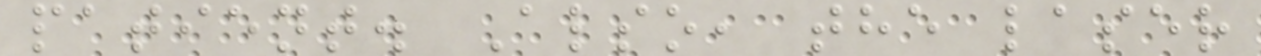patient. Also, the laser
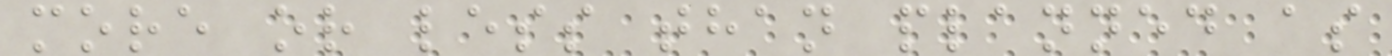more or less than planned as
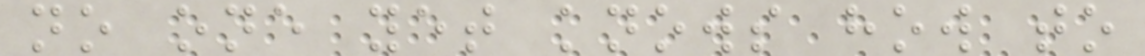no one yet knows how to
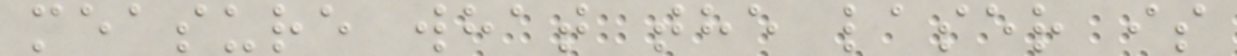measure what the laser is
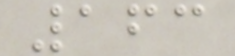163
